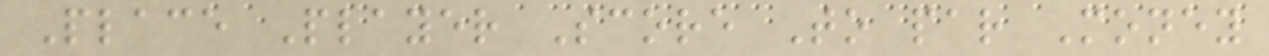Place Player Score To par Money
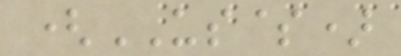(US$)
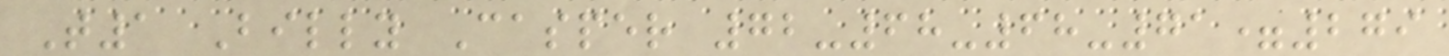T1 Billy Casper 72-68-68-71=279
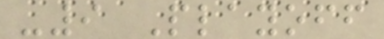-9 Playoff
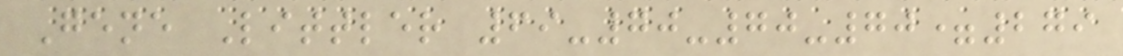Gene Littler 69-70-70-70=279
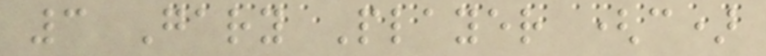3 Gary Player (c)
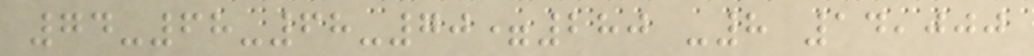74-68-68-70=280 -8 14,000
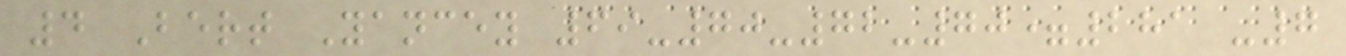4 Bert Yancey 69-70-72-70=281 -7
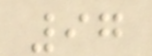97
